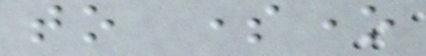to someone
